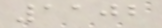1102
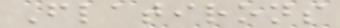Flatirons
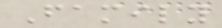Family
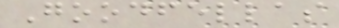Goodfellas
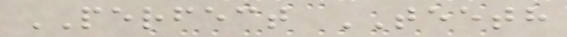PERFECT TEETH
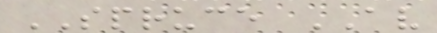SPRUCE AV
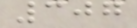307
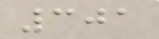301
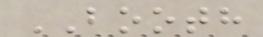BOOTH
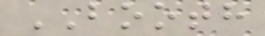BOOTH
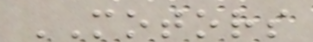MOTORS
